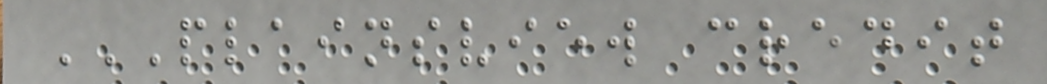PLAINSVIEW CREDIT
